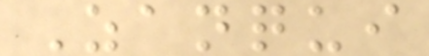Zanqui
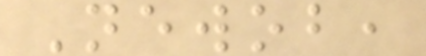Newob,
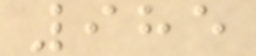985
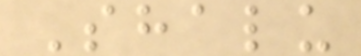Shalu
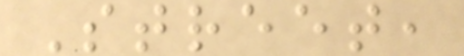Street,
